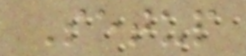Setup
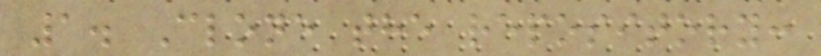1. Clone the repository:
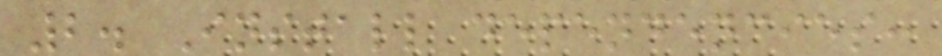2. Install dependencies:
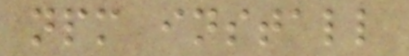npm install
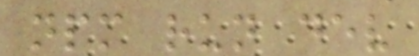npm run dev
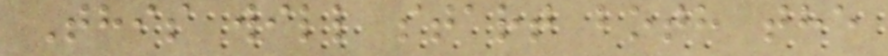This will start both the
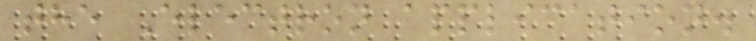the Electron application.
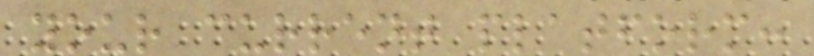your current platform:
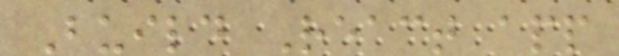Build React app
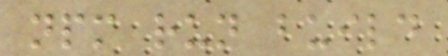npm run build
